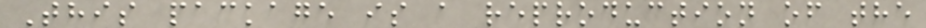This package is a reproduction of the
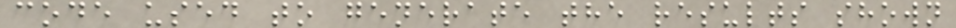code used to generate the results shown
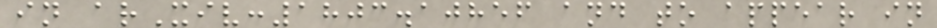in arXiv:1803.10856 and to appear in
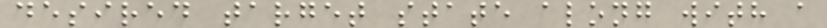desired target state along with a
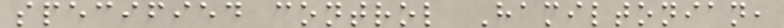specified control Hamiltonian,
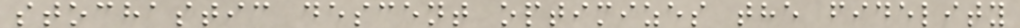stochastic descent optimizes the fidelity
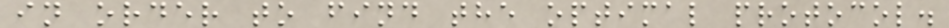in order to find the optimal protocol.
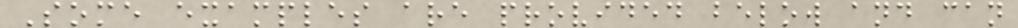Some examples are provided below and can
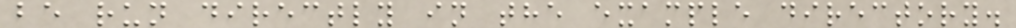be run directly in the example directory.
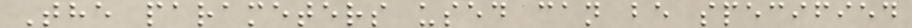The parameters used can be specified
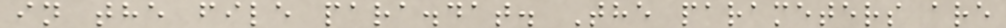in the file para.dat. The parameters are
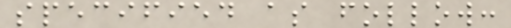specified as follow:
